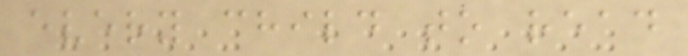every child to read
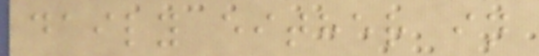daily either in
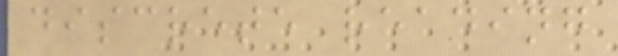discrete reading
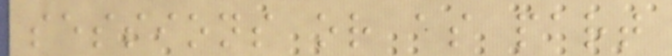sessions or as part
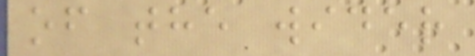of the wider
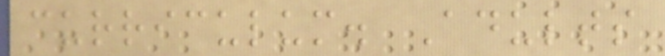curriculum. Adults
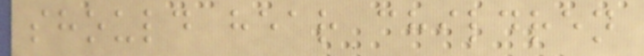should hear children
